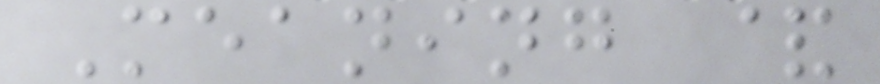Meaning &
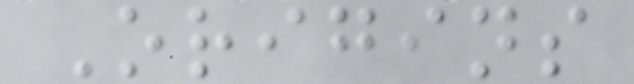Origins
